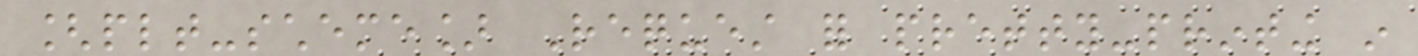[plt-scheme] Request for pretty-printing in
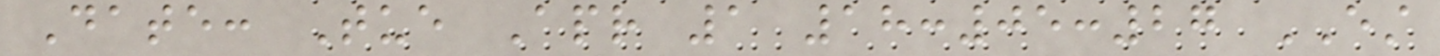Date: Tue Apr 1 18:05:27 EST
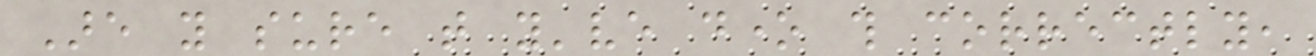Are you sure that you've done this correctly,
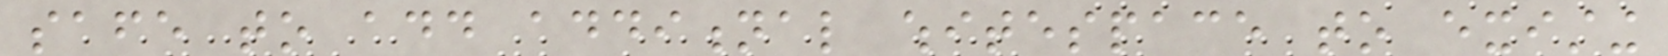safe to add additional whitespace to existing
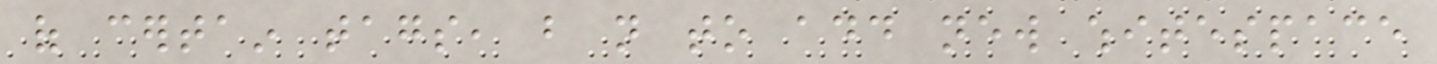of certain tags, but not to add new whitespace
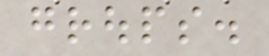groups.
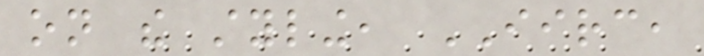on the styling, IIRC,
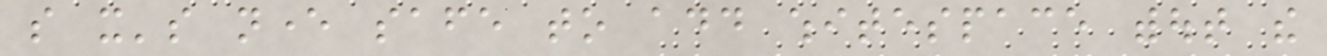so it's never safe to add whitespace without the
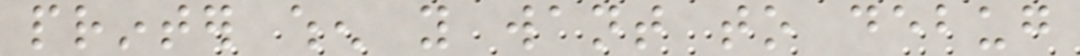printer when you want to debug
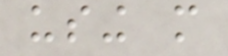using more
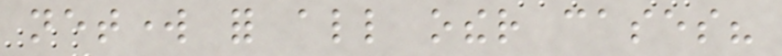network for all other cases?
